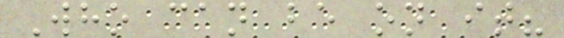Who can be on it?
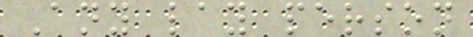Any lay person
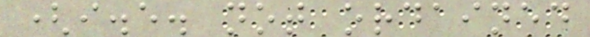(i.e. not ordained
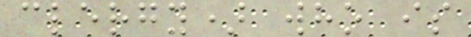clergy) who is
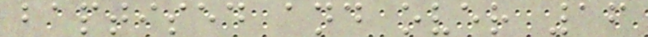baptised and over 16
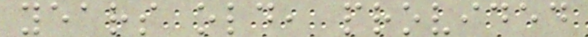years old, provided
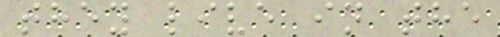they live in the
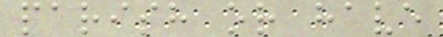parish or have
